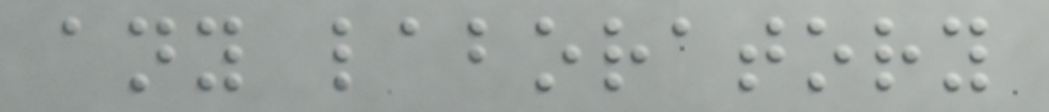any laboratory
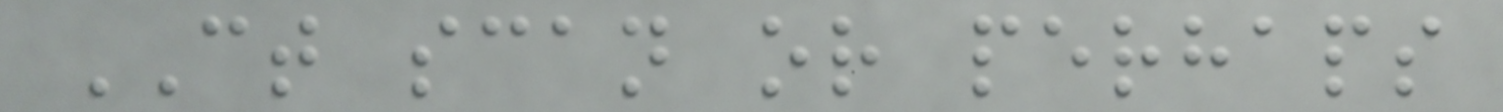CT scan or perhaps
